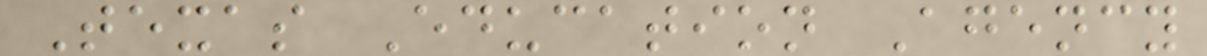Texas Education Agency
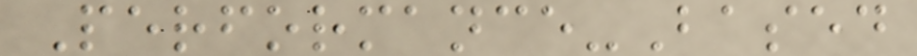Performance-Based
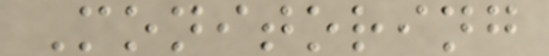Monitoring
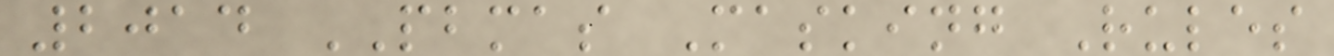2014 PBMAS Masking Rules
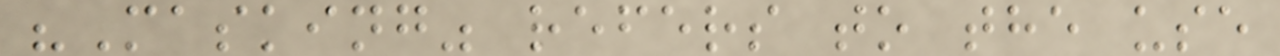"Masking" refers to the use
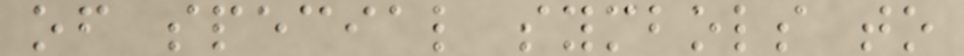of special symbols to
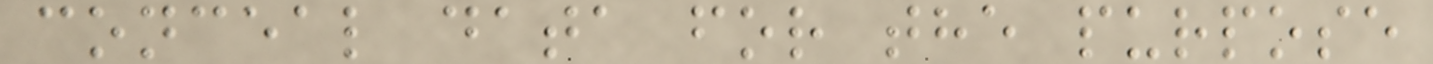conceal data for the purpose
